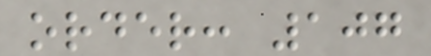order: 107
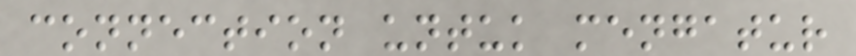connection untuk mengatur
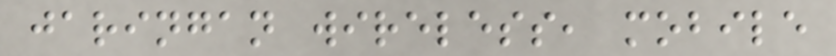jaringan wireless, mobile
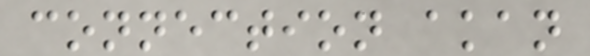connection akan
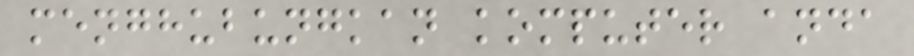menghubungkan komputer anda
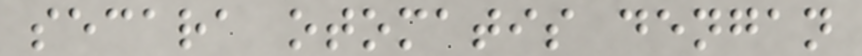secara otomatis dengan
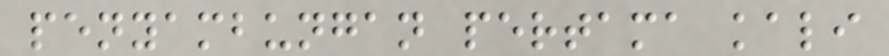penyambungan pertama kali
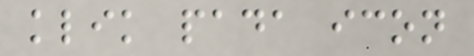klik pada icon
